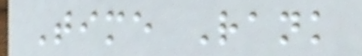Time Rank
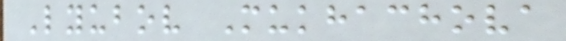Lyubov Mukhachova
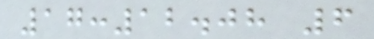17:12.08 6
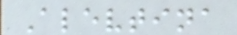Alevtina
